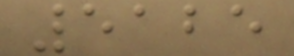5125
